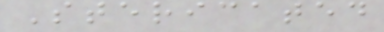Stericated
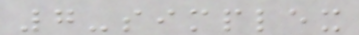7-simplex
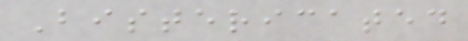Bistericated
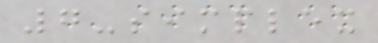7-simplex
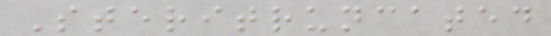Steritruncated
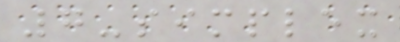7-simplex
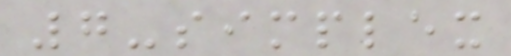7-simplex
